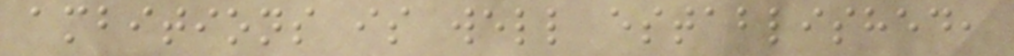ambitions is well established,
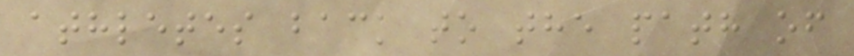athletes back to the path of
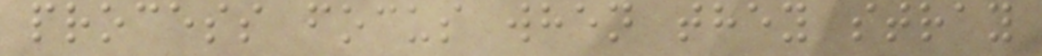process focus when they stray
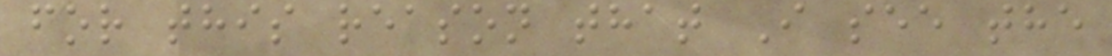for this reason that I see the
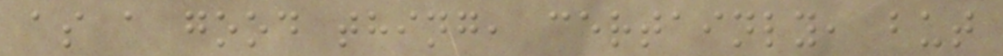as a good thing, certainly, but
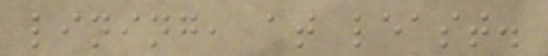lining, at least.
